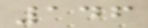146
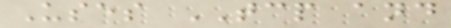Uses TCP and
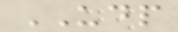UDP
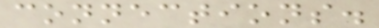connections.
